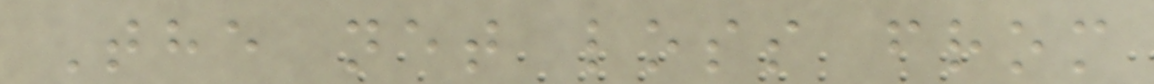The net loss from
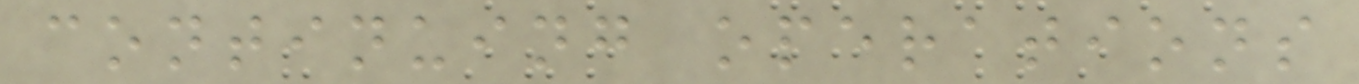continuing operations
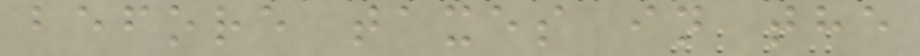before taxes in the
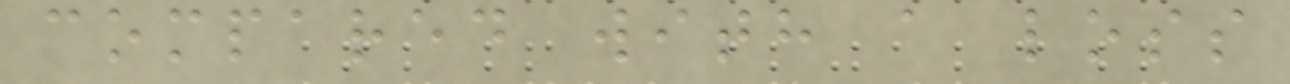compared with a loss
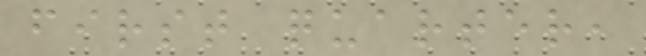first quarter,
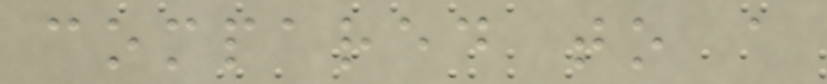compared to a
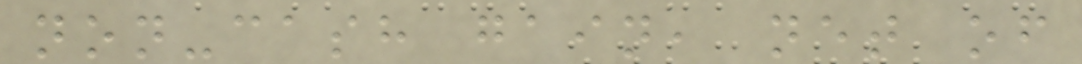non-cash gain, net of
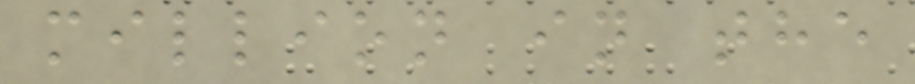million in the
